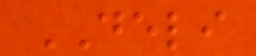DELI
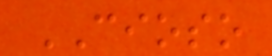CIOSO
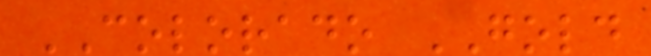COLORADO GOLD
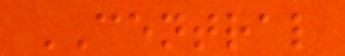CENTRAL
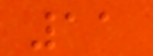11
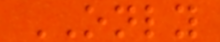ONLY
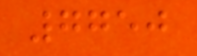7750
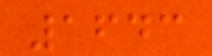1643
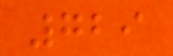729
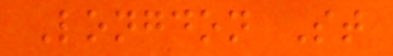Longdon St
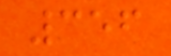356
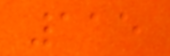115
